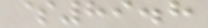$89.8
